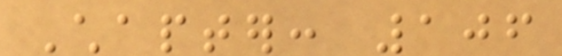Chapter: 106
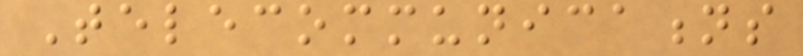Telecommunications
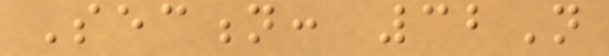Section: 32N
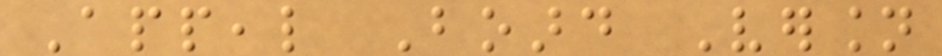Appeal Board Version
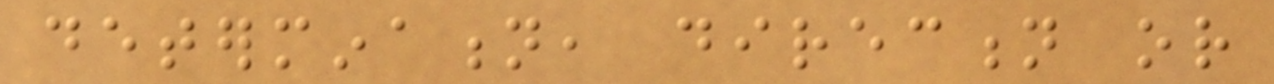determination, direction or
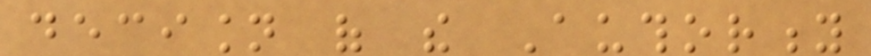decision of the Authority
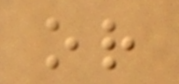or
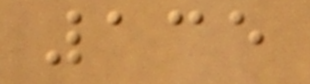135
